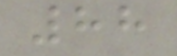88
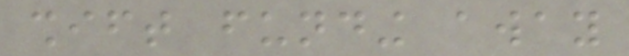shift funding away
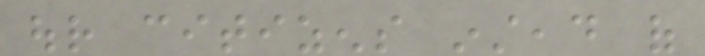our citizens instead of
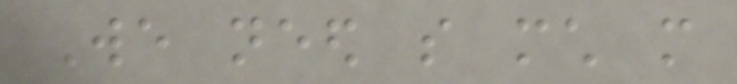We need so much more
